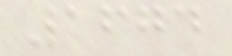1674
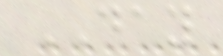DAY
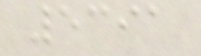5391
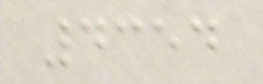4354
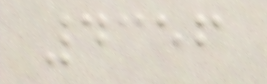4356
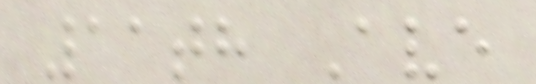11th Ave
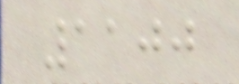1100
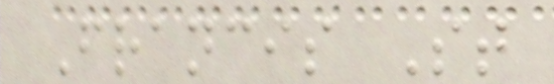Francis St
